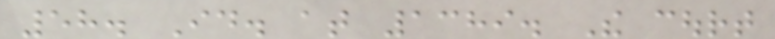58. Id. at 1389. The court
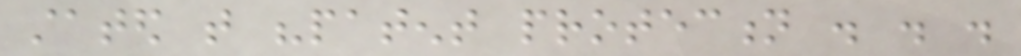stated that "patent protection . . .
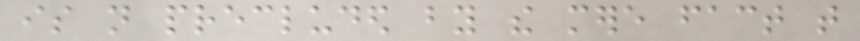is not precluded by the mere fact that
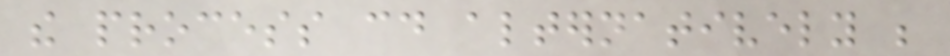the process could alternatively be
